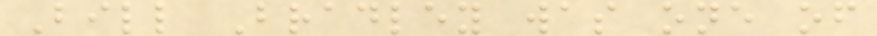Bill Bradley was one of
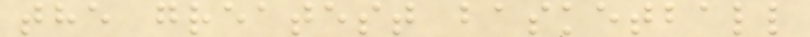the greatest basketball
